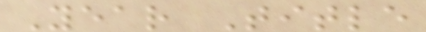Year Title
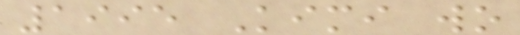1995 Kimi wo
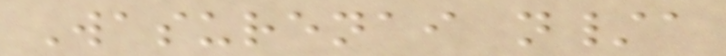Wasurenai n/a
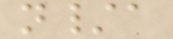n/a
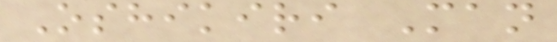Oshikiri Man
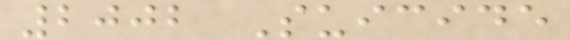2002 Suicide
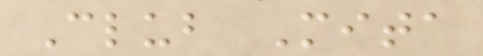Club Mita
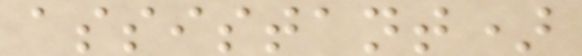assistant)
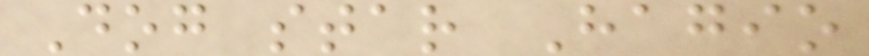Dog star Hagio
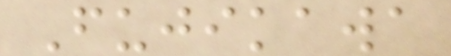Fujikawa
